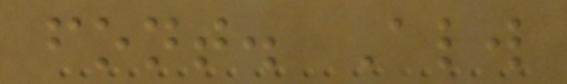font. Always
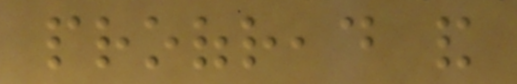proofread and
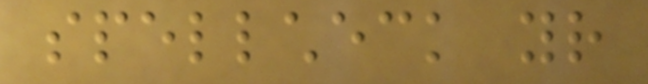spellcheck your
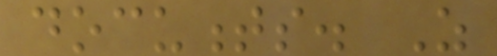documents. As
